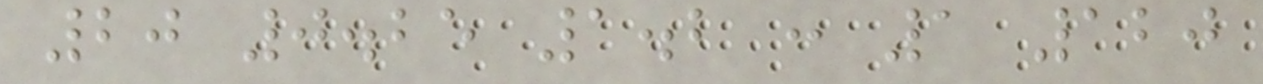20 0.25 1.2 : 1 120
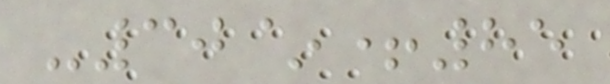-30~+85
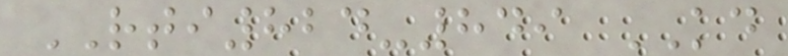RTI824-849 KD
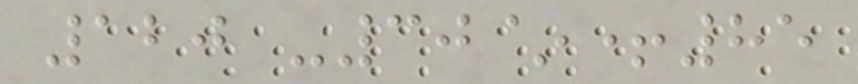120 -30~+85
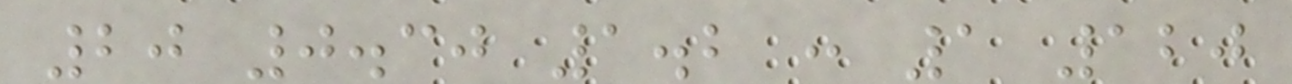20 0.30 1.2 : 1 120
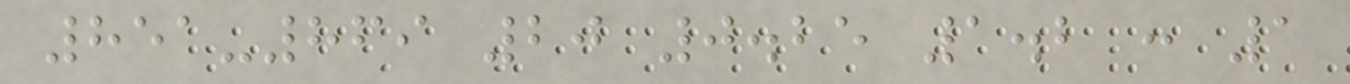851-869 20 0.25 1.2 : 1
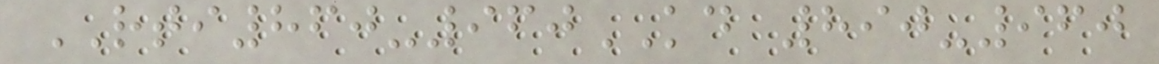RTI860-960KD 890-960
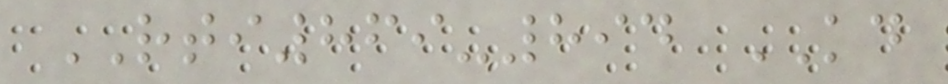RTI869-894 KD
